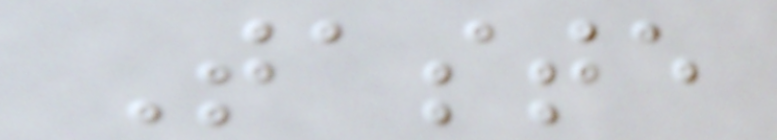Taste
